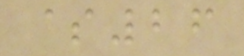$26
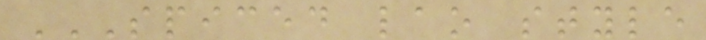SPICED LAO STYLE
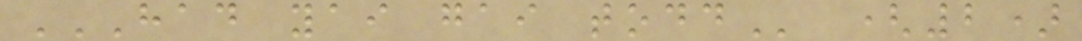HAD YAI GAI TODD (2)
